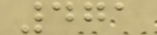471
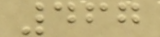467
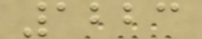1223
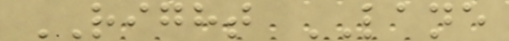RIGHT LANE
